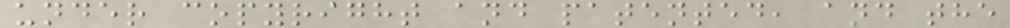under copyright and patented, and the
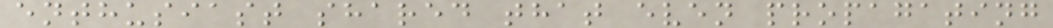enthusiast shared that even propagating
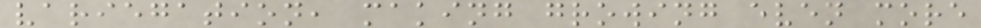variegation, making growing even more
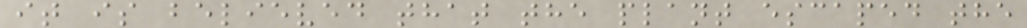it is believed that the plant escaped the
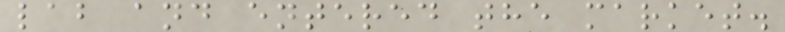lab and entered the market.
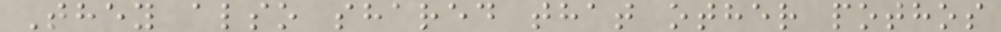They also shared that other pothos
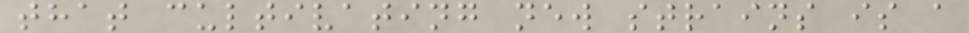that cultivating new strains is a
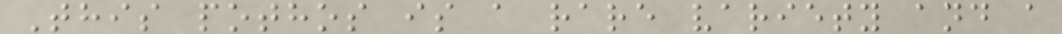This pothos is a rare variety and a
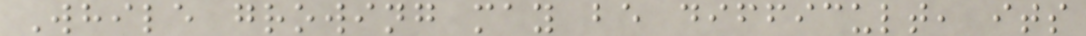While growing may be difficult, its
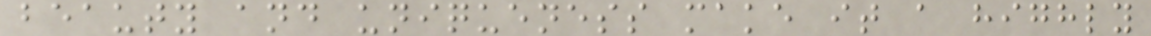beauty and uniqueness make it a highly
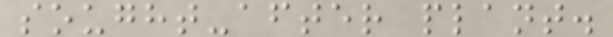sought-after plant.
